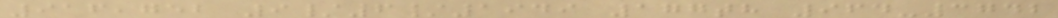916,752 9/6/1949 177th 964-3742
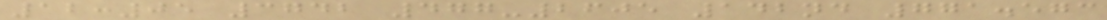12:05 3742 477-2605 142nd 771.573
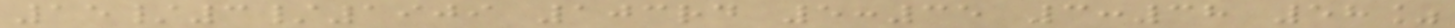15/3/1909 103rd 5:35 3:38 58%
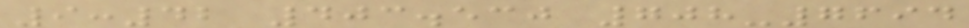9:42 403.530 708-7694
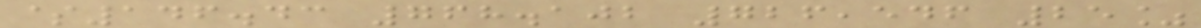$146.43 768.102 726,546 25%
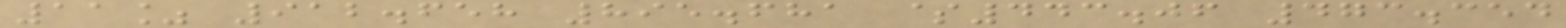11% 912.658 895.681 $443.06 473.354
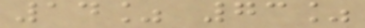14% 73%
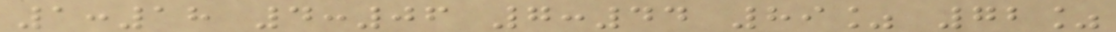1:18 4:06 7:44 89% 72%
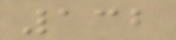132
